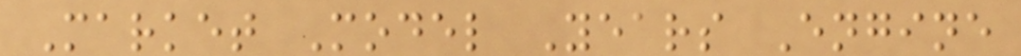Market Model Years Engine
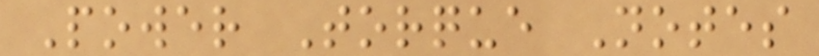Power Torque Notes
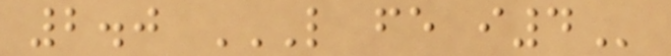2.0 L FE I4
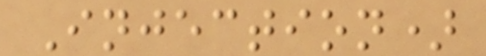Injection)
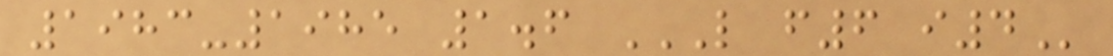1983-1985 1.6 L F6 I4
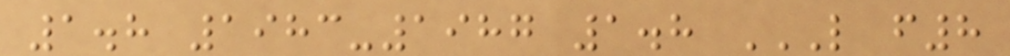1.8 1983-1987 1.8 L F8
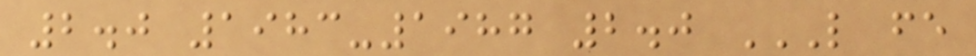2.0 1983-1987 2.0 L FE
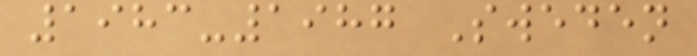1983-1987 Sweden
